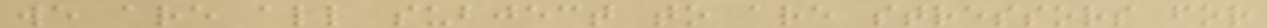we are all subject to are stressors for
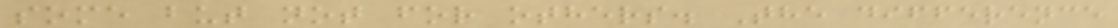some but not for others. The difference
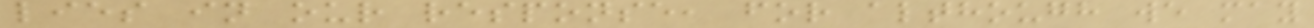lies in our response, for although we may
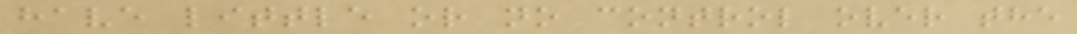have little or no control over the
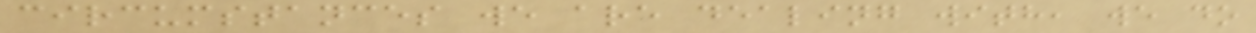circumstances we are dealing with, we do
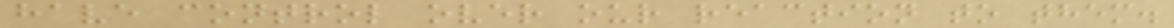have control over our reaction to them.
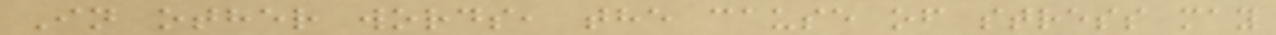In other words, the cause of stress may
